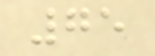75
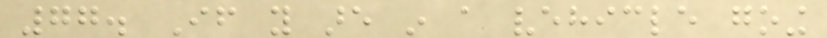77. If you are in a vehicle going
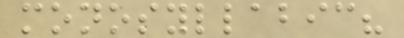monosyllabic?
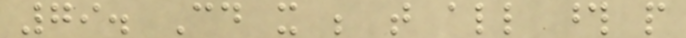79. Could it be that all those people
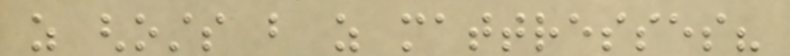as ghosts but as mattresses?
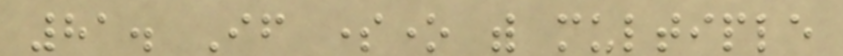81. If someone with multiple
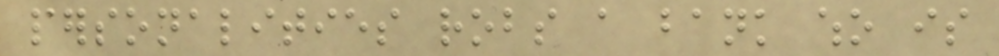personalities robs a bank who is
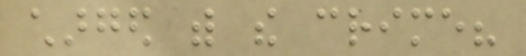charged with the crime?
